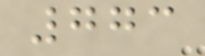773
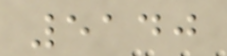5140
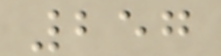257
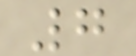7
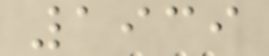1939
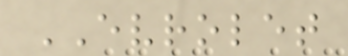EVROLET
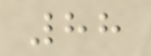88
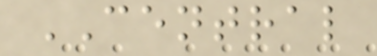CENTRAL
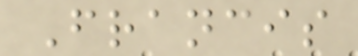Francis
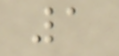1
